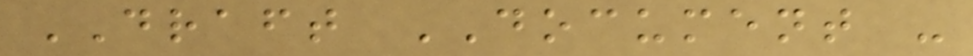DRAFT DOCUMENT -
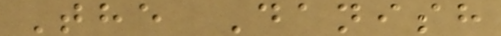The Danish
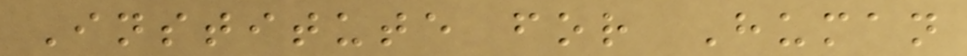Institute for Human
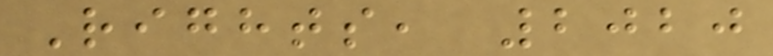Rights, 2020
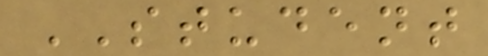STUDENT
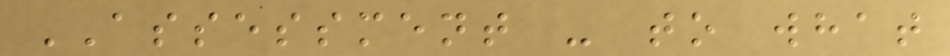ASSESSMENT - to what
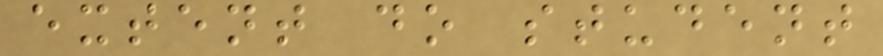extent do student
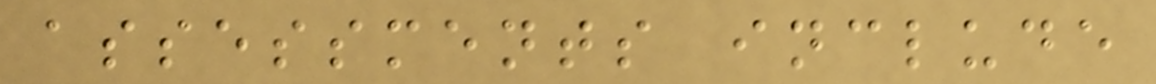assessments include
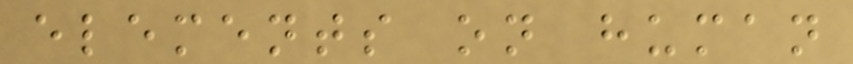elements on human
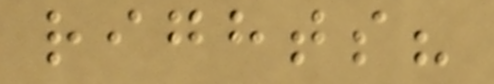rights?
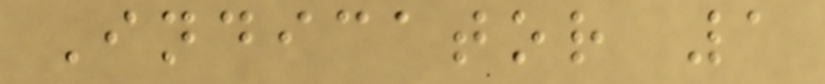Indicator 1
